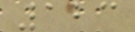123
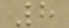8
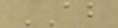AB
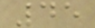45
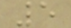5
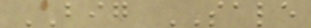BIG SALE
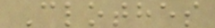Clothes
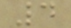4
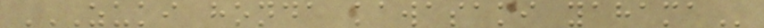ZUKI HONDA KAWASAKI YAHAMA
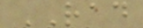RAD
